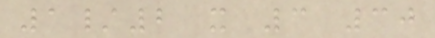1/2 x 3 30
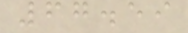67.59
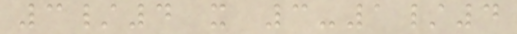3/4 x 3-1/4
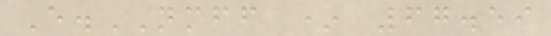E.NMFF * 67.59
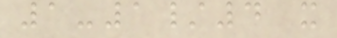1-1/4 x
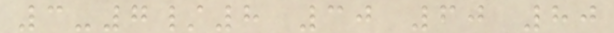3-7/8 30 60 80
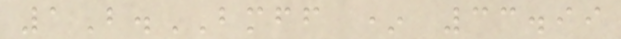1B.BMFF * 33.99
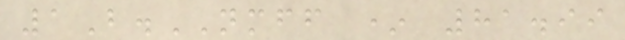1B.NMFF * 81.99
